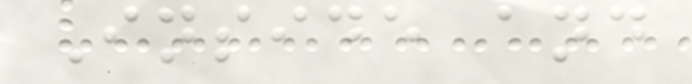Inside and
